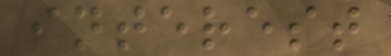interest
